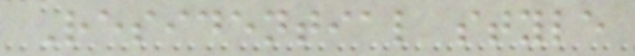Residential style
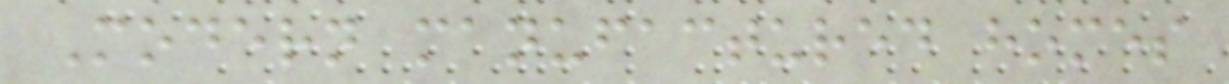Modern manufactured homes
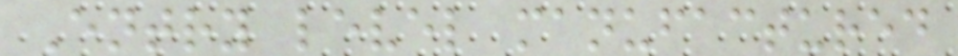Entry level manufactured
